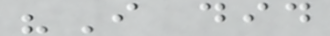"I did
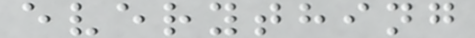everything
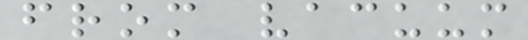from vacuum
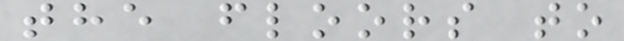the floors to
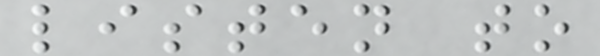listen to
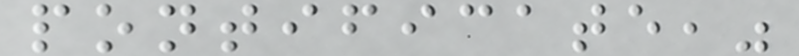pontificate,"
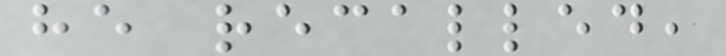he recalled,
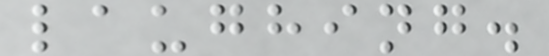laughing.
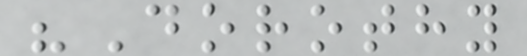"Dorothy
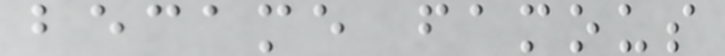became famous
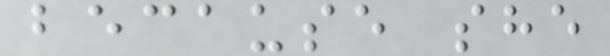because she
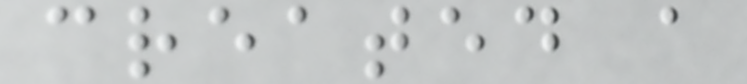created a
